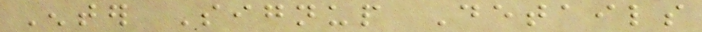Enter Signup Details
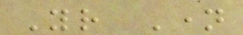Your Name
